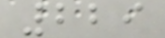229
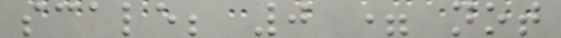scale; 0 = not
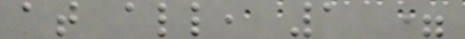at all, 1 =
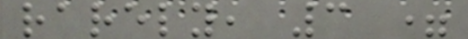rarely, 3 =
